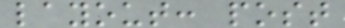layout: post
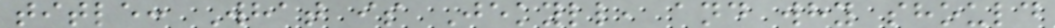title: What is Jekyll, and why should
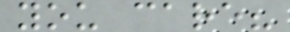you care?
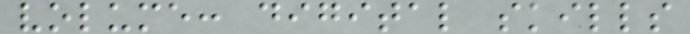volume: digital skills
